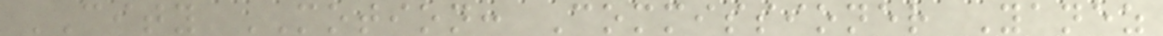CITY MOTION: Commissioner Yanez
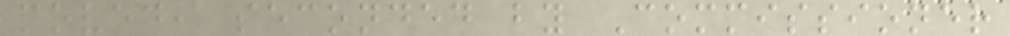moved, seconded by Commissioner
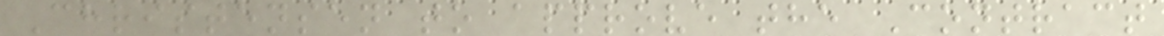Christensen to approve the Contract
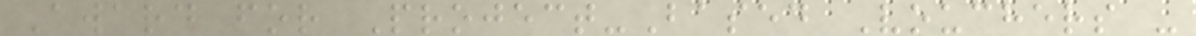Award for Project-Based Vouchers -
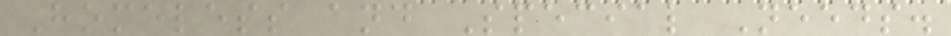Homeless and Special Needs.
